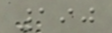190
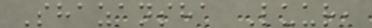Shazansha Luur,
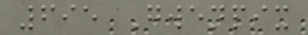695 Gwenpix
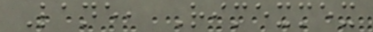Lane, Rimexmex
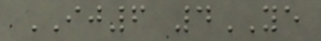IJ6 4YE
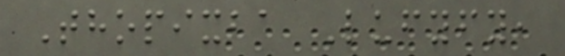Thopixba Lufyfy,
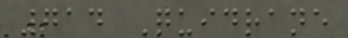714 Quidrane
